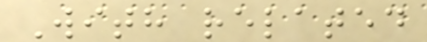With related
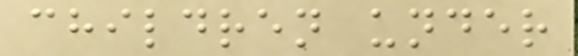children under
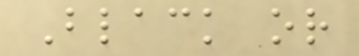Black or
